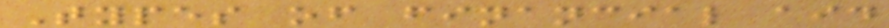Types of financial aid
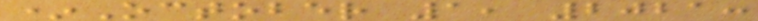*October 1, 2021:
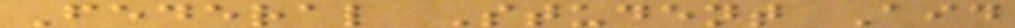Federal Student Aid
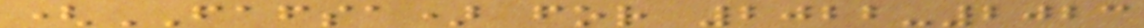(FAFSA) for 2022-2023
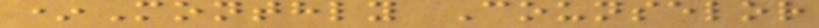*Monthly Counselor
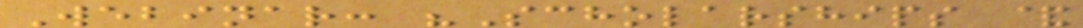Webinar: "Scholarships &
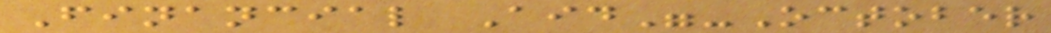Financial Aid"-October
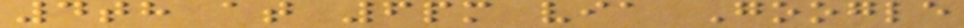4th at 6pm via Google
